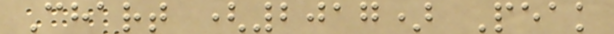Chart (2017) Peak
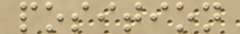position
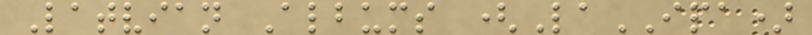Latvian Albums (LaIPA)
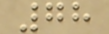78
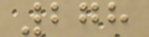278
